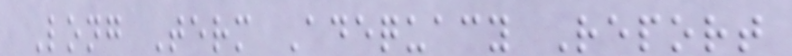Long Term Adequacy Report
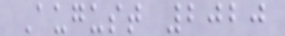August 2020
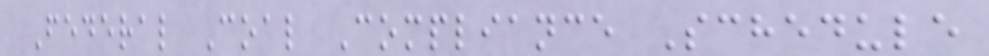Federal Coal Compliance Schedule
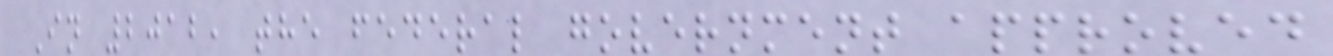In 2012, the federal government approved
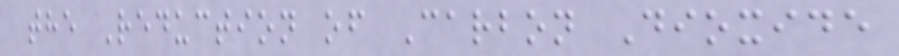the Reduction of Carbon Dioxide
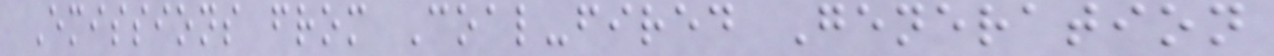Emissions from Coal-fired Generation
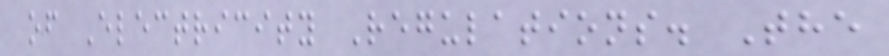of Electricity Regulations. The
